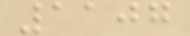1107
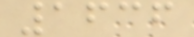1636
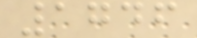1746
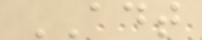ADT
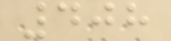408
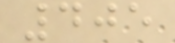405
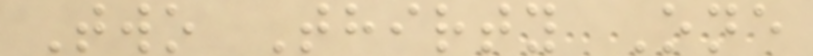Two Thirty One
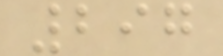297
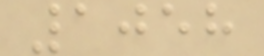1058
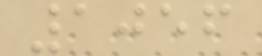1056
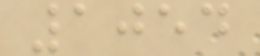1054
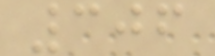306
